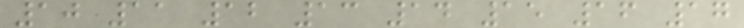10 11 12 13 14 15 16 17
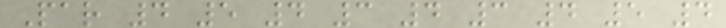Par 4 5 4 3 4 3 4 5 4
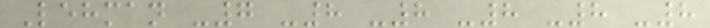Lehman -7 -8 -8 -8 -8 -8
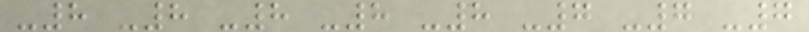-8 -8 -8 -8 -8 -7 -7 -7
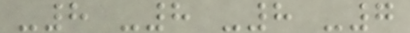-8 -8 -8 -7
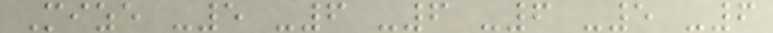Mize -5 -6 -6 -6 -5 -6
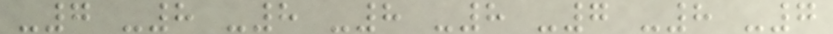-7 -8 -8 -8 -8 -7 -8 -7
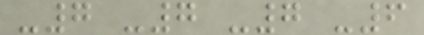-7 -7 -7 -6
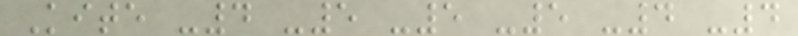Kite -4 -5 -5 -5 -4 -4
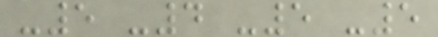-5 -4 -5 -5
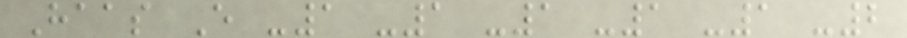Haas E -1 -1 -1 -1 -1 -2
